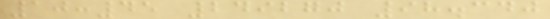10:45 249270 98.340
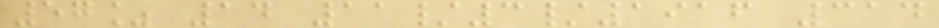57% 14 11/3/1916 314
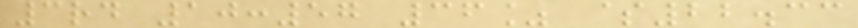3rd 10:57 36% $22.33
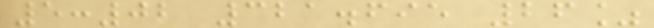5:02 321.695 26%
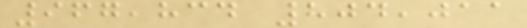967,834 804,011
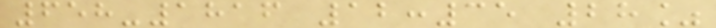658-1816 12:35 28%
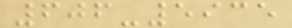606-5935
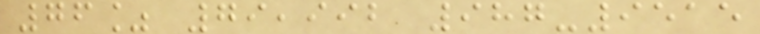76% 79,992 987-9515
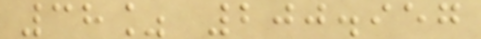38% 200.957
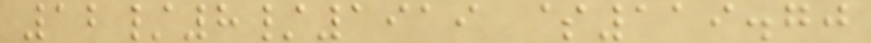12/8/1919 $119.70
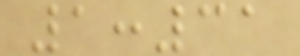1:31
